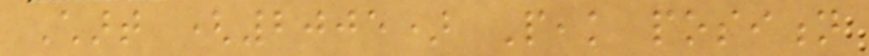Chart (2005) Peak position
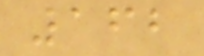162
